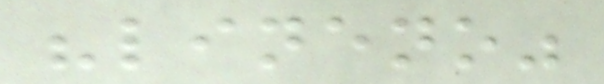"lineno"
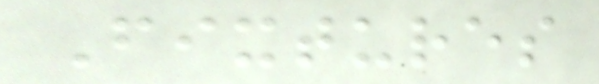Fixtures
